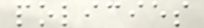policies
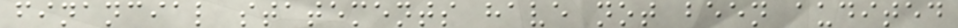financial statements have not been audited
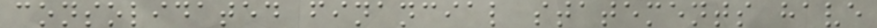consolidated financial statements have
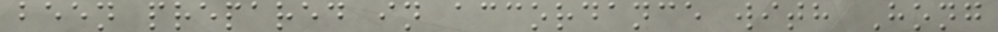been prepared in accordance with Hong
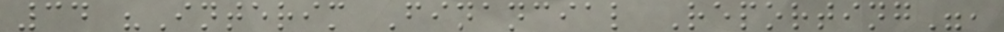34 "Interim Financial Reporting",
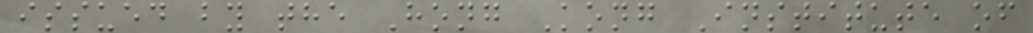issued by the Hong Kong Institute of
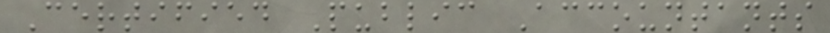Certified Public Accountants
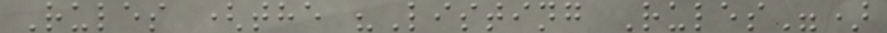Rules (the "Listing Rules")
